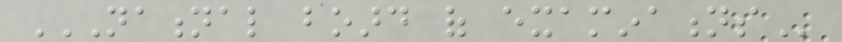NATIONAL BOARD OF EXAMINATIONS
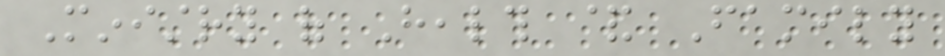Ministry of Health & Family
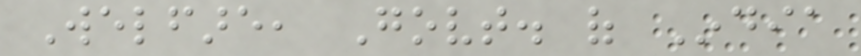Welfare, Govt. of India
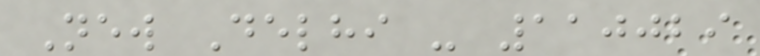New Delhi - 110029
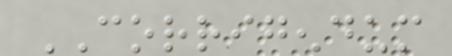CORRIGENDUM
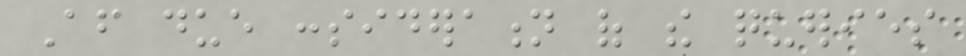After due consideration of the queries
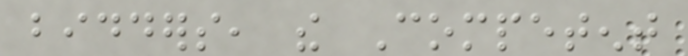bidders, the Competent
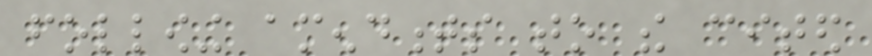following amendments to the cited
